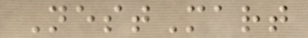NestMart
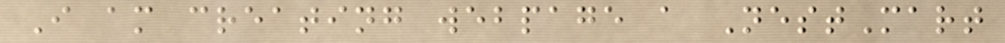I am creating webpage a NestMart
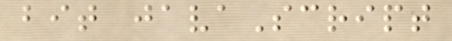bit javaScript
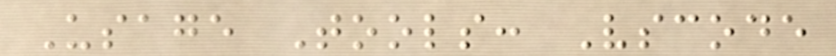Usage Tools: Vscode
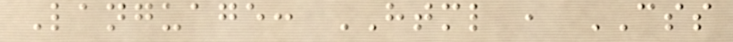Language: HTML , CSS
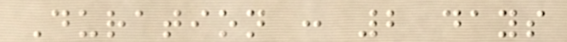Duration : 2 days
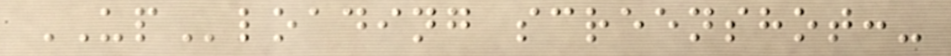UPloading screenshot:-
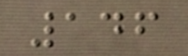146
